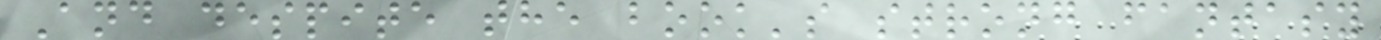And despite the book's strong fantasy
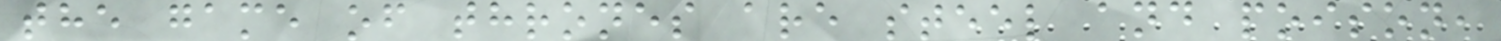the game of thrones are steel and poison,
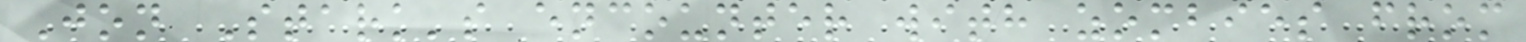Jon Stark's encounter with zombies from
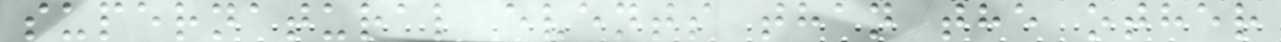supernatural events than the other
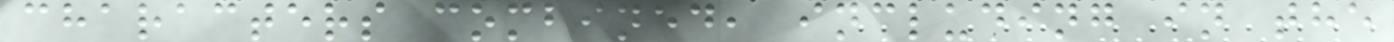characters combined, including in the
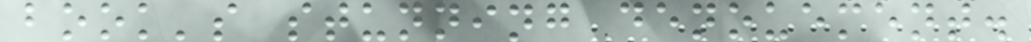book's stunning denouement.
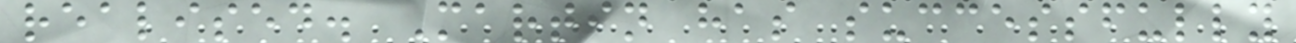realised. Martin has successfully
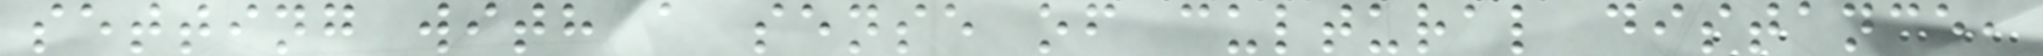setting with a sense of cultural distance,
